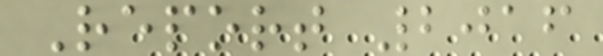Report 2016
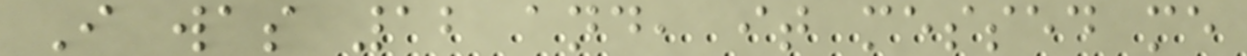I was 12 and, it messed me
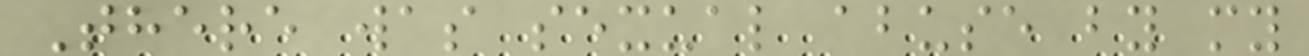There was sexual abuse by my
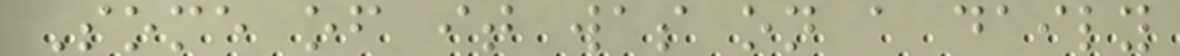Some of it was on a daily
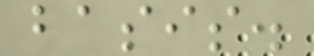basis.
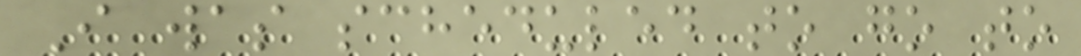I was scheduled to go to
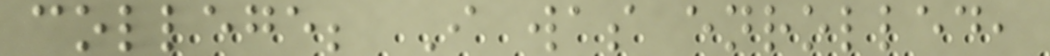college; I was enrolled,
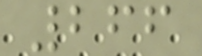266
